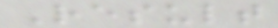Result
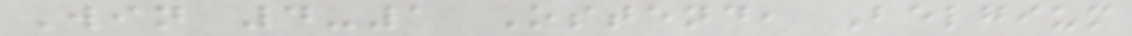Win 4-1 Ostend, Belgium
